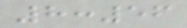8:56
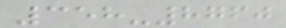358-8760
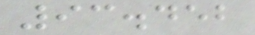93.452
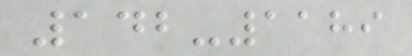142-1189
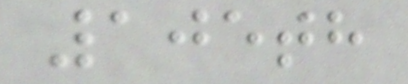105th
